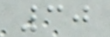30
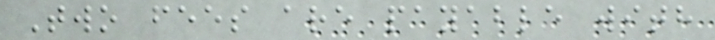Two fees are payable with
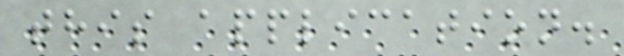this application.
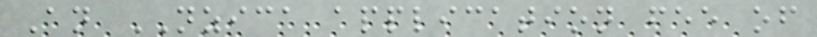An NZICA application fee of
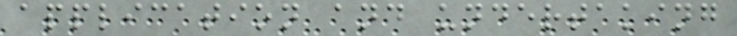application and undertaking
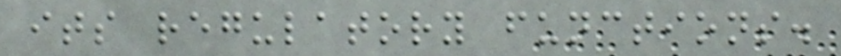its regulatory functions.
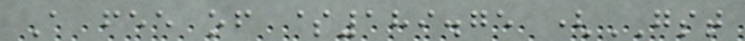A fee of $189.75 (GST
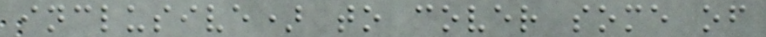inclusive) to cover some of
